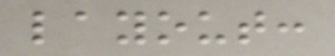layout:
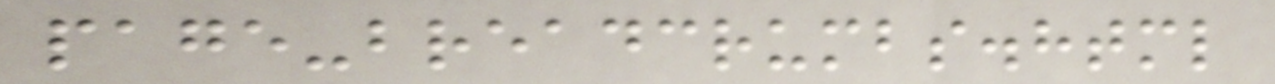page-breadcrumbs.html
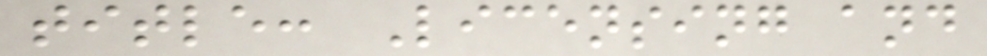title: Licensing and
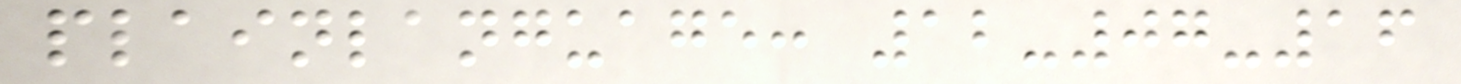plainlanguage: 12-07-16
